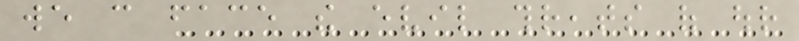we can face the evil threats of our
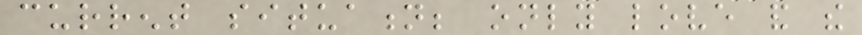current situation; only love and the
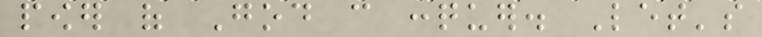power of God can conquer. Let's
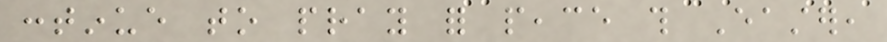continue to pray for peace this Easter,
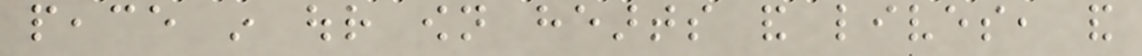peace in our own hearts and lives, and
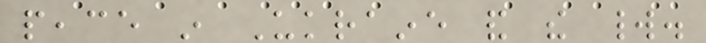peace in Ukraine and the world.
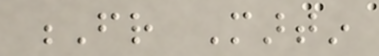Fr Martin
